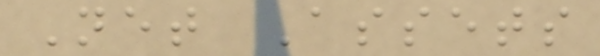Net Assets
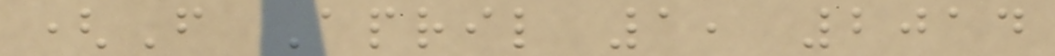(From April 1, 2014
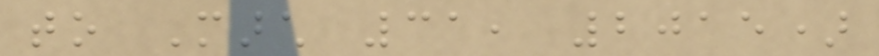to March 31, 2015)
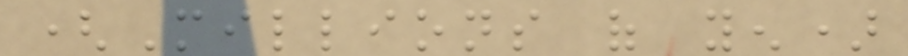(Millions of yen)
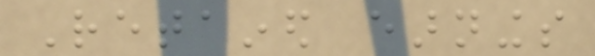Retained earnings
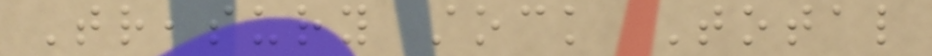Treasury stock Total
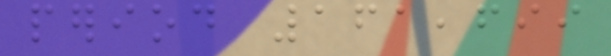period 161,699
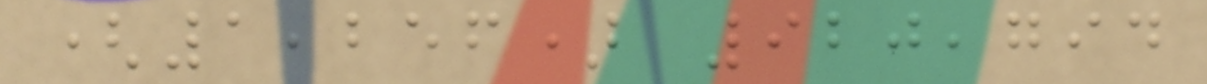(1,256) 920,794
